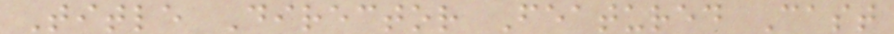Title Director Featured Cast
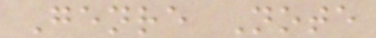Genre Note
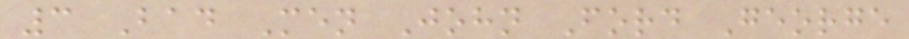3 Bad Men John Ford George
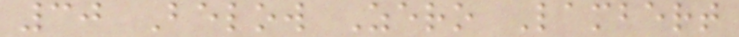30 Below Zero Lambert
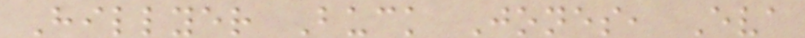Hillyer Buck Jones, Eva
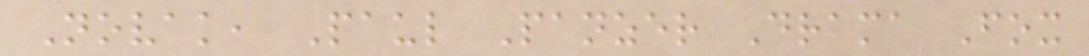Novak, Paul Panzer Drama Fox
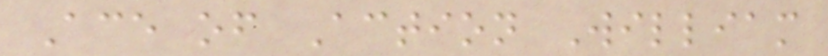Ace of Action William
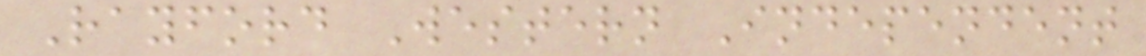Rayford Western Independent
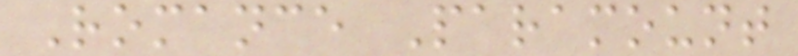Romance Paramount
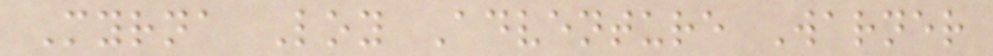Myrna Loy Adventure Warner
